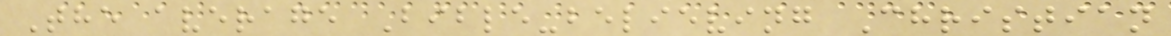The average Bible-believing Christian
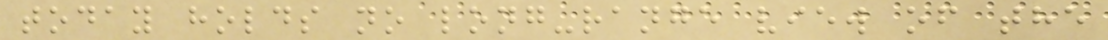today holds no long-range view of the
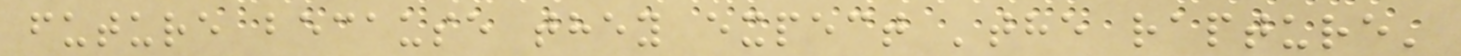future because they expect 'the rapture'
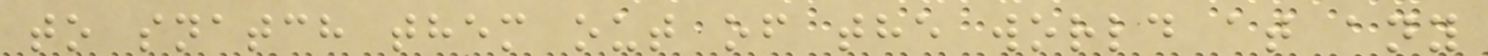to snatch them out of the world at any
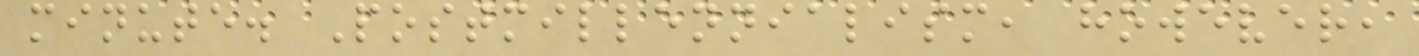minute. Postmillennialism, however,
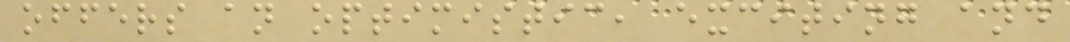offers an optimistic, exciting and
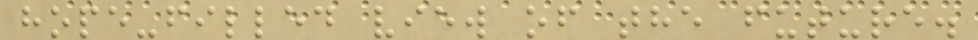hope-filled view of the future.
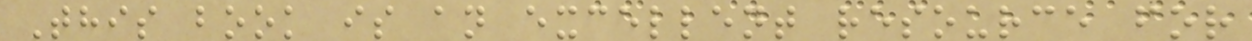This book is an excellent resource for
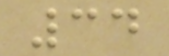34
